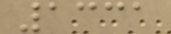1331
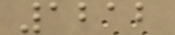1212
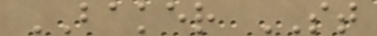BAKER ST
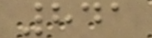841
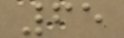65
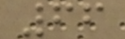66
